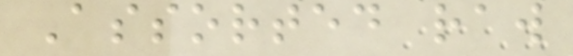Assorted raw
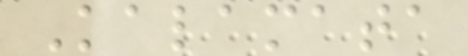Kalamata
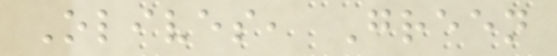Olives, Green
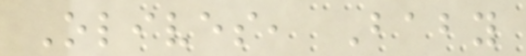Olives, Baby
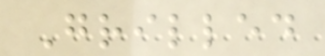Grilled
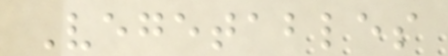Vegetables
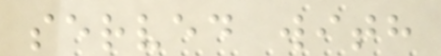served with
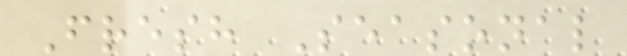Fresh Seasonal
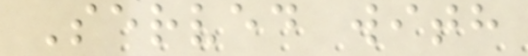Served with
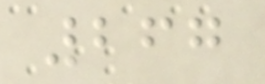267
